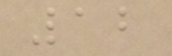12
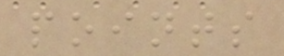points
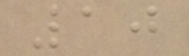10
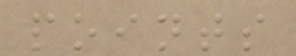points
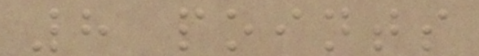8 points
